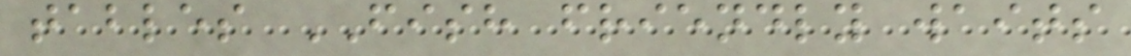tables FISH friendly waits
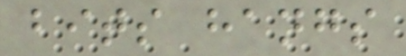bits hangs
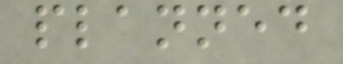planned
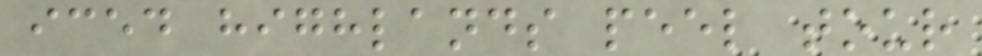iced highlands peel tour
